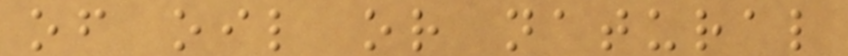of oil or natural
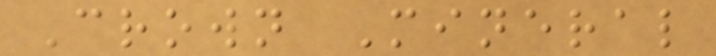Crown Mineral
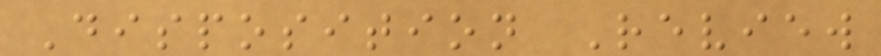Disposition Review
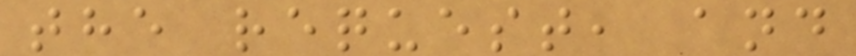the request, and
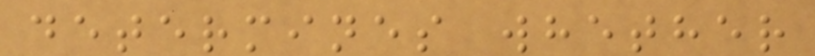determines whether
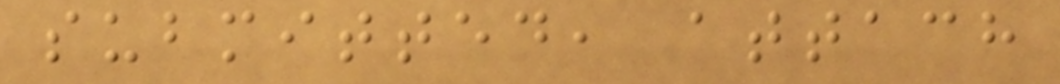submitted, attach
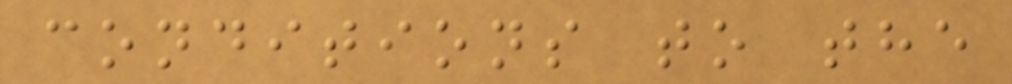conditions to the
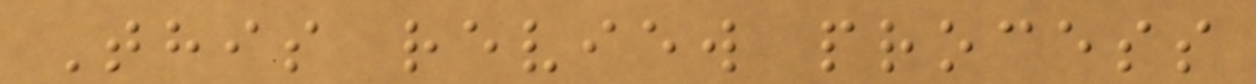This review process
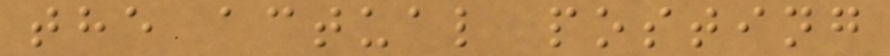the actual posting
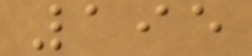195
